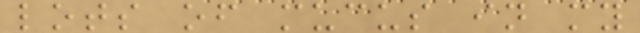lots of mucus in my
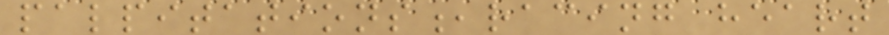palpitations,racing heart
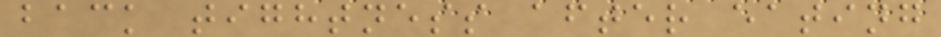back tightness after eating
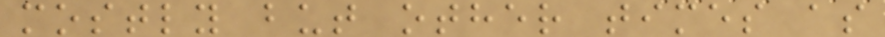mostly but other times as
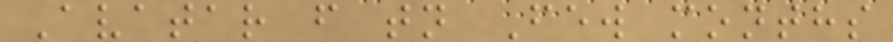Avatar f tn Few months
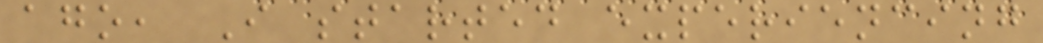ago, I started experiencing
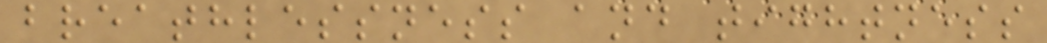breathlessness and tightness
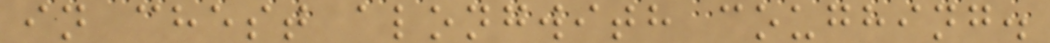in chest alongwith coughing.
